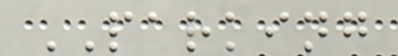PARKING
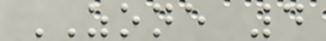ZONE 4
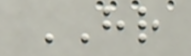HR
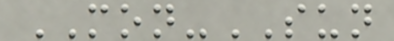MON-SUN
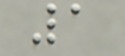1
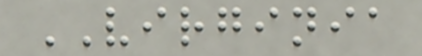VIRGINIA
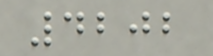4202
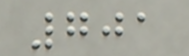701
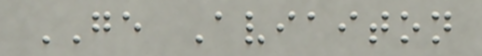GE Aviaiton
